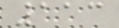113
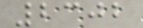2302
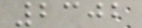2302
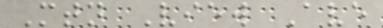Mtn View Ave
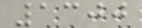1300
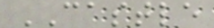CASTLE
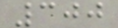300
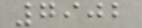7902
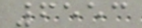6553
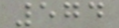574
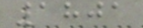1801
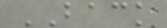BACK
